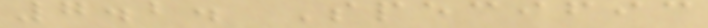7.2. Specific
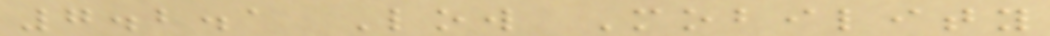7.2.1 Low Mobility
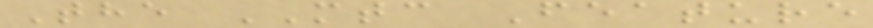The MTC Feature
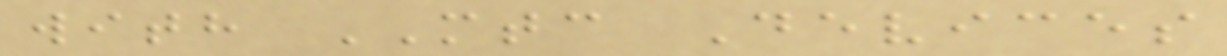with MTC Devices
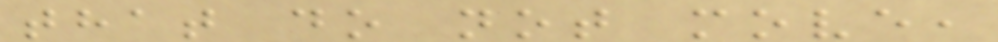that do not move,
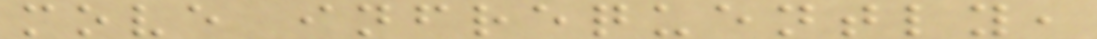move infrequently,
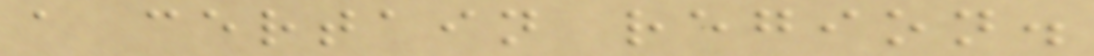a certain region.
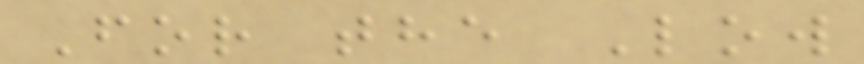For the Low
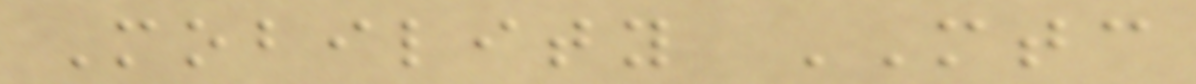Mobility MTC
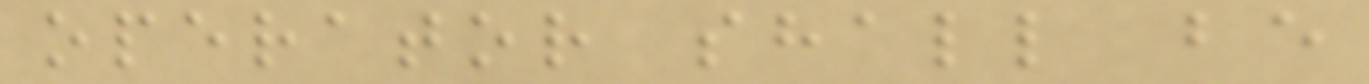operator shall be
